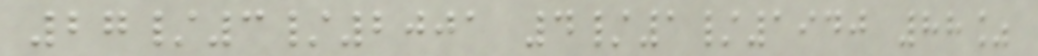27/3/2001 4/1/1940 88%
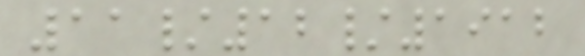11/12/1912
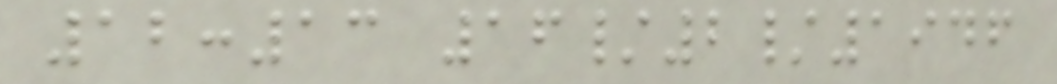12:13 16/2/1946
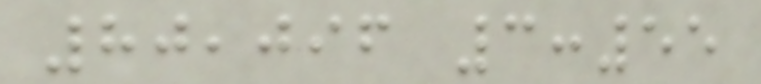80,096 3:55
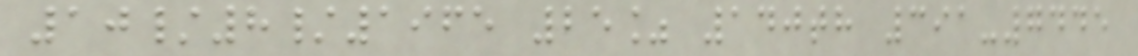10/8/1965 25% 140th 391-7445
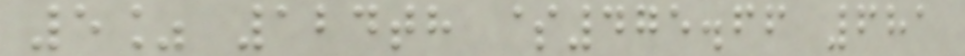5% 124th $475.66 681
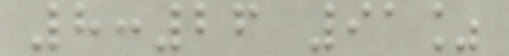8:26 91%
